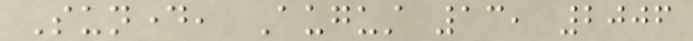Sunday, August 13, 2006
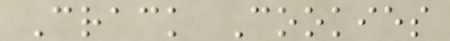Crack Cookies
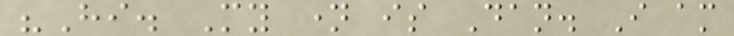"Hi. My name is Dan. I am
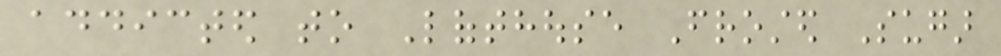addicted to Lofthouse Frosted Sugar
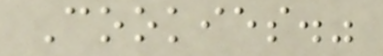Cookies."
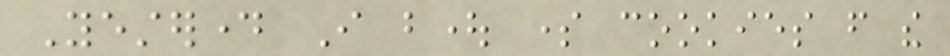Yesterday I bought some cookies from the
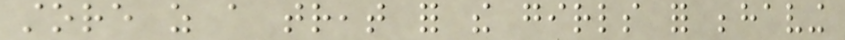store as a treat for the girls for behaving
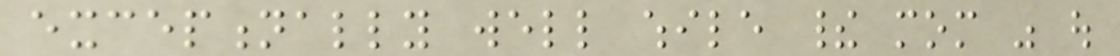exceptionally well while their mom was out
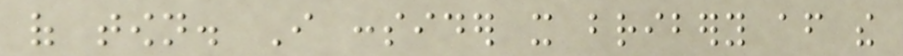of town. I consider it bribery after the
